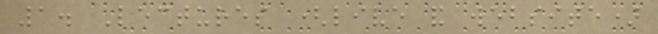1. Lectures (live and website)
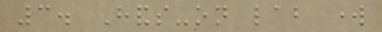3. Hands-on lab work
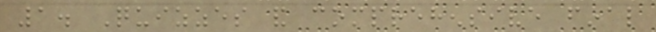1. Quizzes and comprehensive final
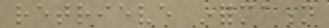retrieve information
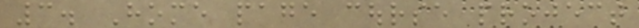3. Home page course project
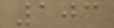103
